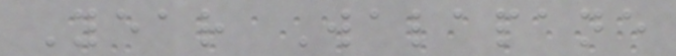Year Walapane
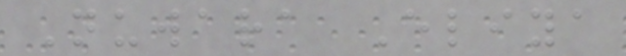Nuwara Eliya
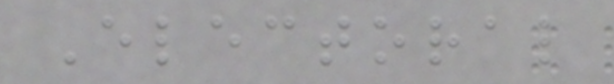Electoral
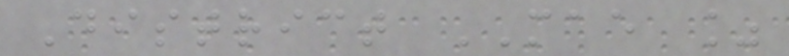District MAE %
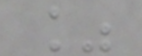%
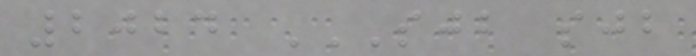2024 SJB SJB
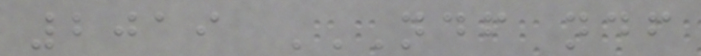2019 NDF NDF
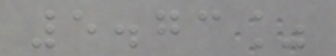5.73%
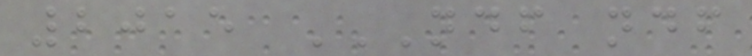2015 NDF NDF
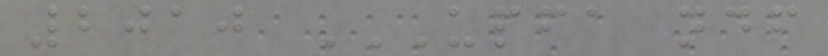2010 UPFA NDF
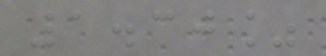1.30%
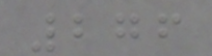276
